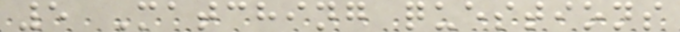5 Matching questions
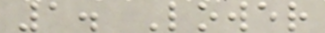1. Lower
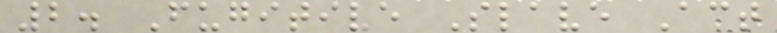2. Fugitive Slave Act
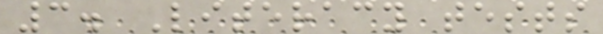3. Literacy tests
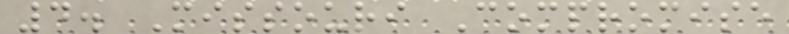4. Missouri Compromise
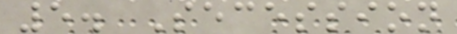5. Secession
